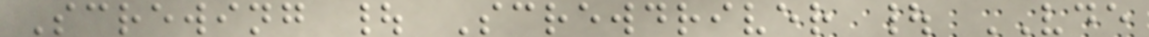Screwing | Screwdriver | VDE
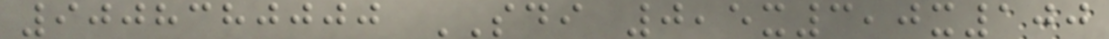9008380000 SDI 0,5x3,0x100
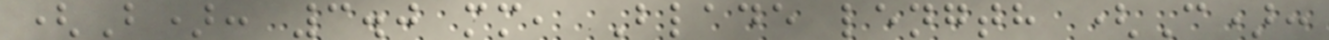(B): 3.0 mm, Blade length (C):
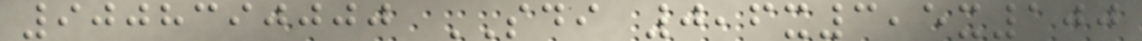9008390000 SDI 0,6x3,5x100
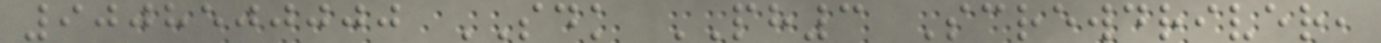9008500000 SDK PH3 Screwdriver,
